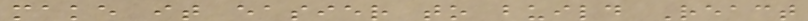make it easier to build React
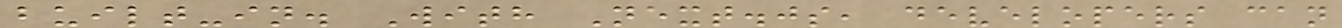built-in. With Next.js, developers can
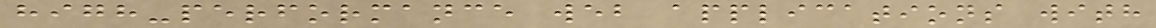high-performance web applications with
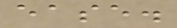ease.
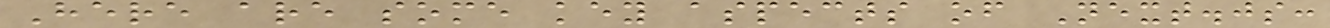Here are some key aspects of Next.js:
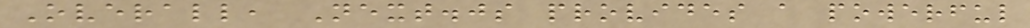Overall, Next.js provides a powerful
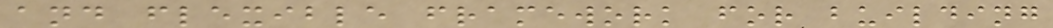and flexible framework for building
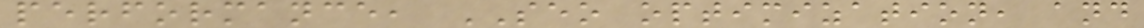performance, SEO optimization, and
